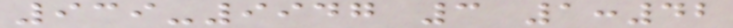939-9947 3 1:42
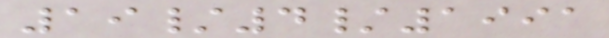19/4/1991
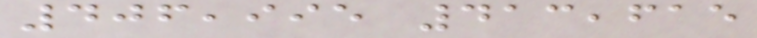406,995 413,615
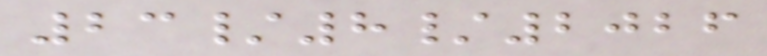23/8/2026
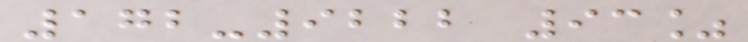172-9222 93%
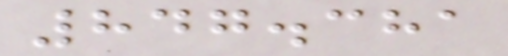847.381
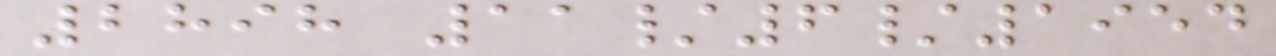2898 11/6/1954
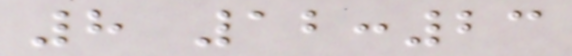8 12:23
